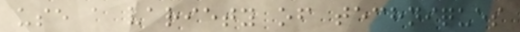use a variety of techniques
